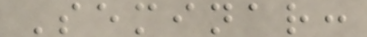Seminar:
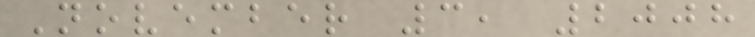November 3, 2008
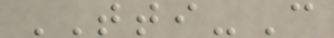TTI-C
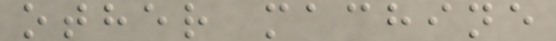other machine
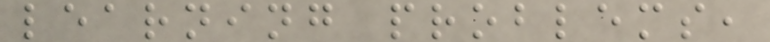learning problems,
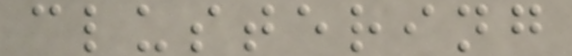clustering
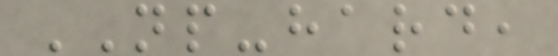NP-hard,
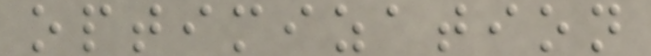optimization
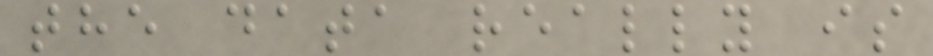the data really is
